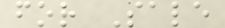for Sale
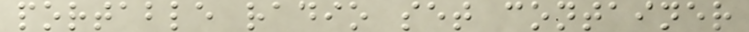portable radio set container
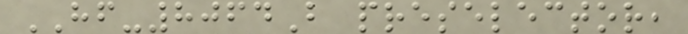HF-8064B preselector,
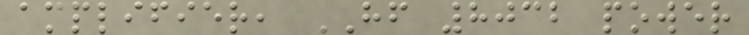amplifier, HF 8032 power
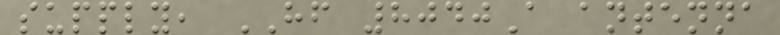supply, HF 8040A antenna
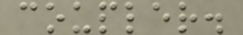coupler.
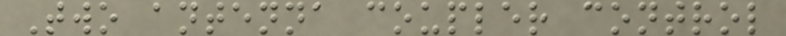Two antenna coupler control
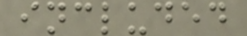included
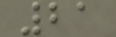21
